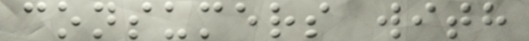consumers with
